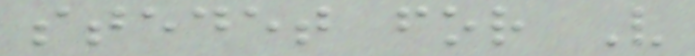stedet for V
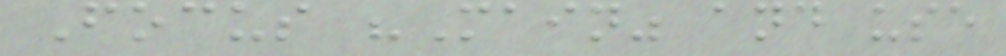Focus "Main" and use
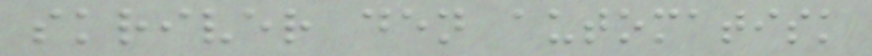skriver den automatisk
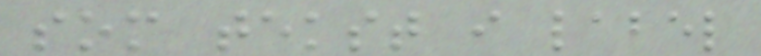som tekst i label
